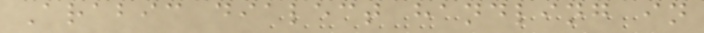Arabic dialect handling in
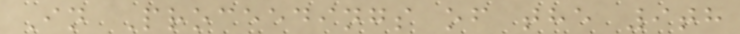In Proceedings of the 9th
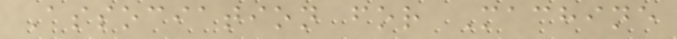Association for Machine
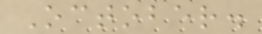October.
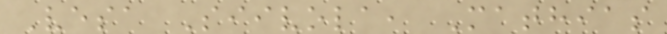Vesa Siivola, Mathias
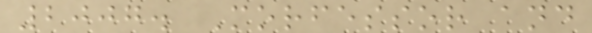2007. Morfessor and
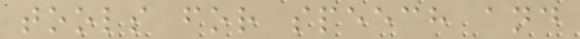tools for speech and
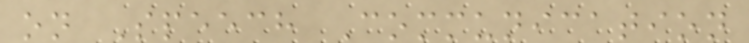on Speech Communication
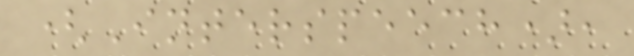(Interspeech),
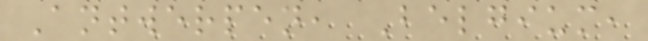Antwerpen, Belgium,
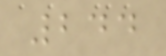244
